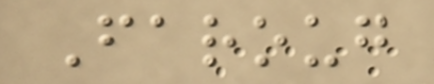Faroug
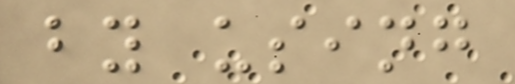by using
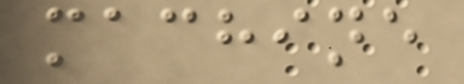machine
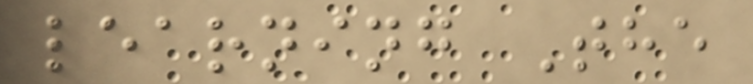learning The
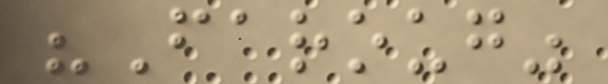"Faroug"
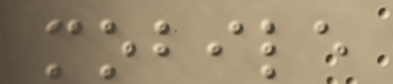mobile
